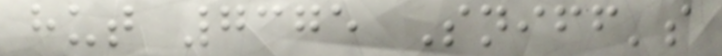hut 7375 Sniff's
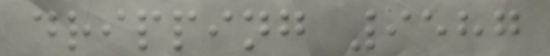dripping 9587
